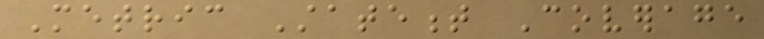Metric Statement Coverage
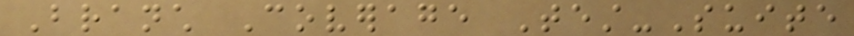Branch Coverage Test-Suite
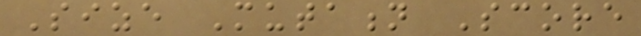Size Mutation Score
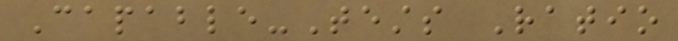Capable-Tests Ratio
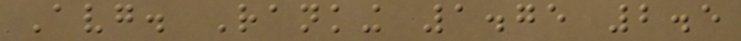Avg. Ranking 1.75 2.5
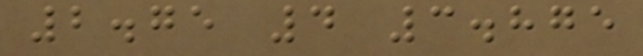2.75 4 3.875
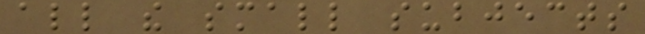all the small subjects
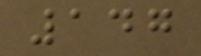147
